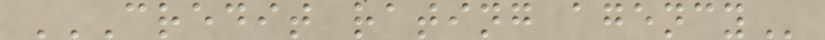CREDIT RATING AGENCY
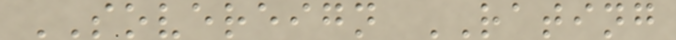SOVEREIGN RATING
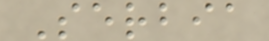Serbia
